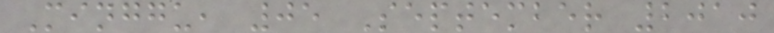Minggu, 05 September 2010
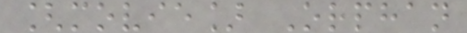[movie] Orphan
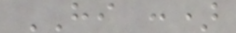HI :)
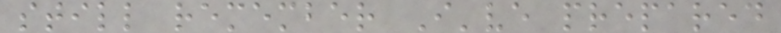still remember I've prepared
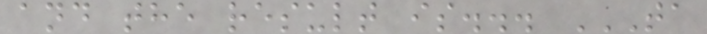and the result is... TA
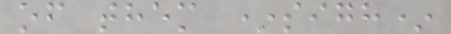of them *sigh*
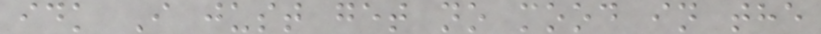idk I just get no mood in the
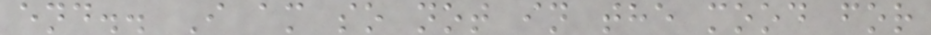end.. I am so not in the mood for
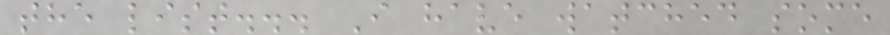the list... I have watched some
